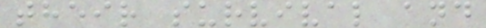their survival and
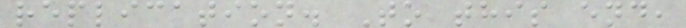replication. To this end,
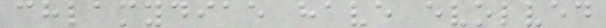chlamydiae have evolved
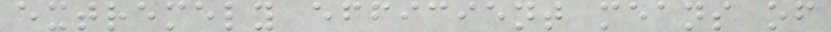extremely efficient means of
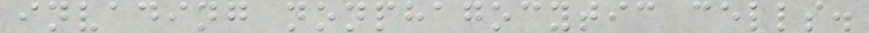invading nonphagocytic cells.
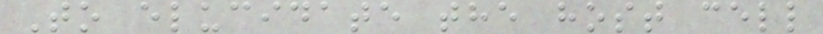To elucidate the host cell
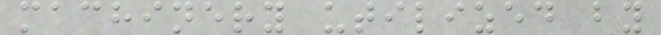machinery utilized by
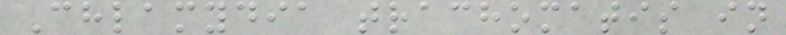Chlamydia trachomatis in
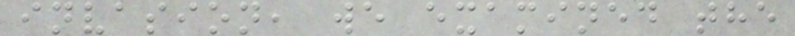invasion, we examined the
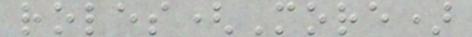roles(More)
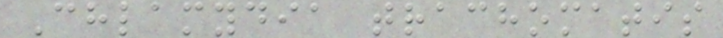Chlamydia trachomatis
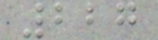227
